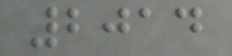2014
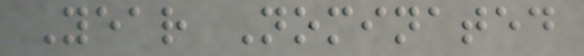Year Nominated
